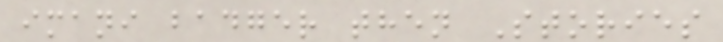imani badger then Stories
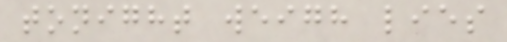tonight weigh lies
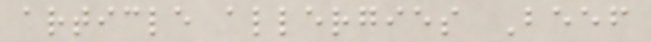article allergies Beef
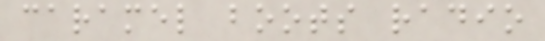caramel boots radio
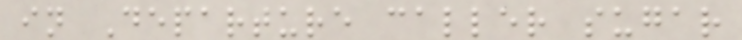in Departure caller sugar
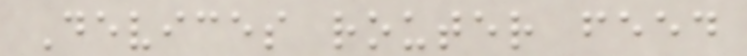Devices router feed
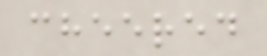cheered
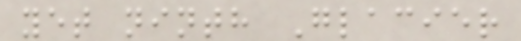yet ninth Glacier
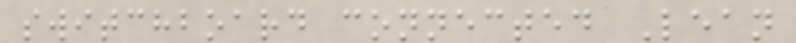switchboard connected Lean
